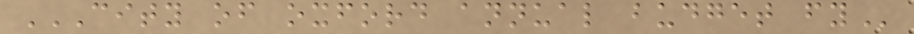CITY OF OXFORD ANNUAL BUDGET FY
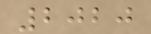2020
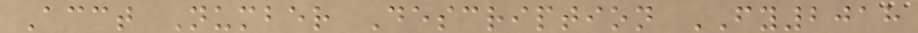Acct Number Description FY2018
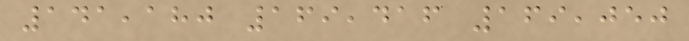141,180 169,416 169,050
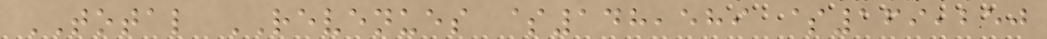TOTAL REVENUES $148,589 $169,250
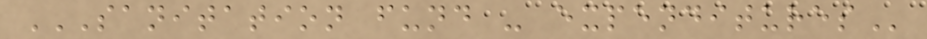SANITATION FUND - EXPENDITURES
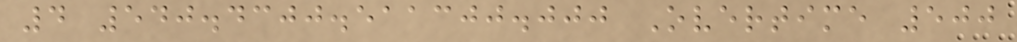4 540.4300.511300.000 Overtime 500
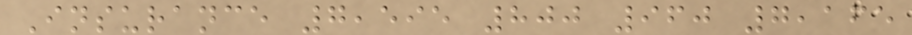Insurance 7,595 800 960 7,165
